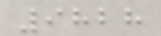9828
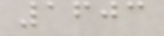1603
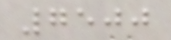7500
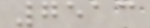7513
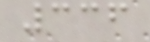336
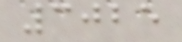3025
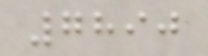7890
